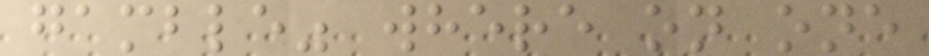gamble" where on one
